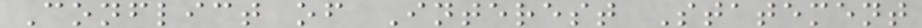Conflict of Interest Statement
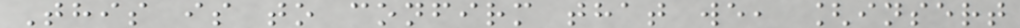This is to confirm that we, [insert
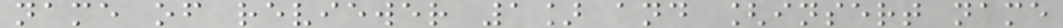name of reviewer 1] and [insert name
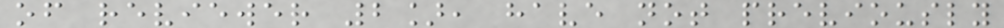of reviewer 2], have not previously
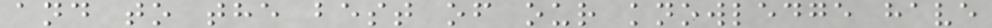and to the best of our knowledge have
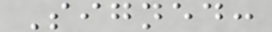Signed:
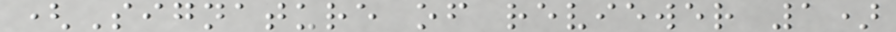(Signature of reviewer 1)
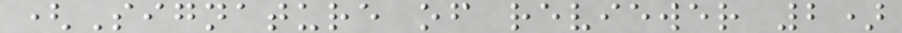(Signature of reviewer 2)
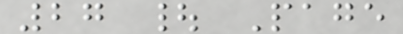27 | Page
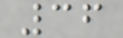36
